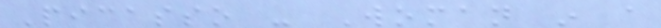Picasso - Woman in a
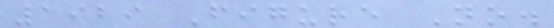1929 Figure No.
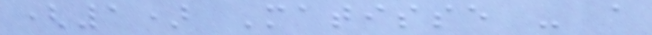(1) Matisse - a
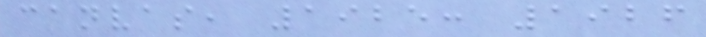canvas, 1925: 1926
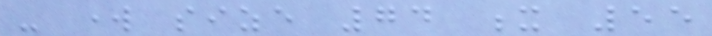- work size 74 x 55
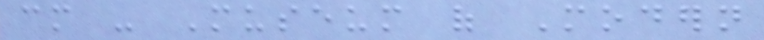cm - Museum of Modern
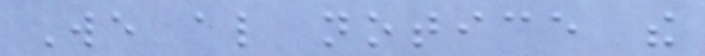We also notice the
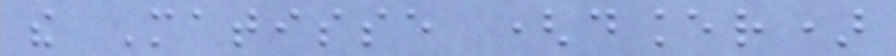the Matisse (dancer)
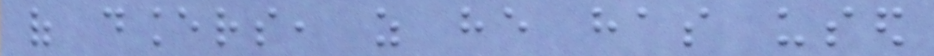of dancers, as he has used
